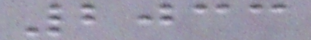2033
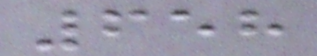658
